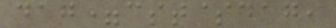dag=cst$dag,
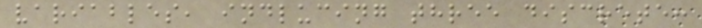variables, indlucing three discrete:
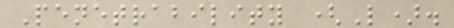Penetrability (L).
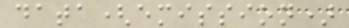data(emission)
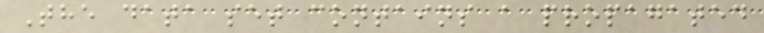The data set contains a propagated
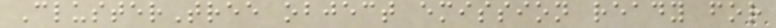ClusterTree object emission ready for
